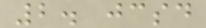2. jcsd
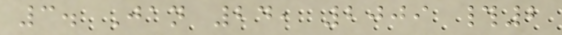3. Jan 24, 2009 #2
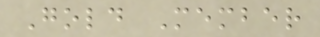Gold Member
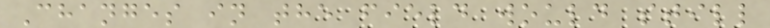Changes in the field would still
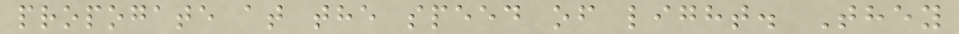propogate at the speed of light. They
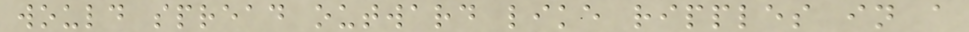would spread outward like ripples in a
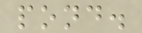pond.
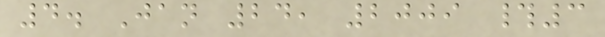4. Jan 24, 2009 #3
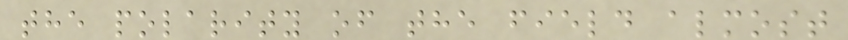the polarity of the field almost
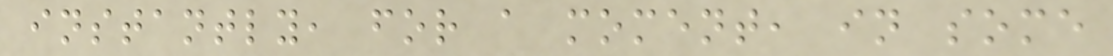instantly, for a moment, in some
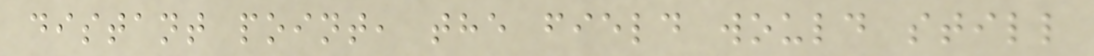distant point, the field would still
